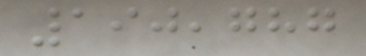190,787
